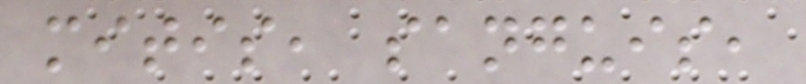mitis, sanguis,
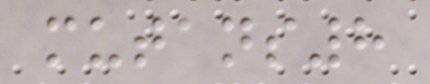mutans8
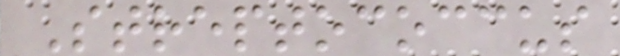Streptococcus
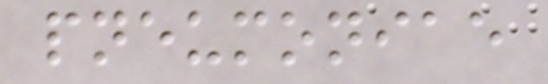pneumoniae
